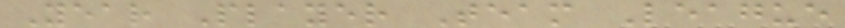Year Player Team League
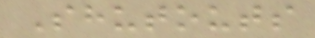Shutouts
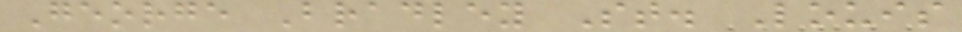George Bradley St. Louis
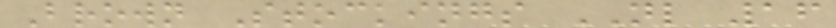Brown Stockings NL 16
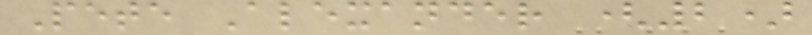Pete Alexander (2)
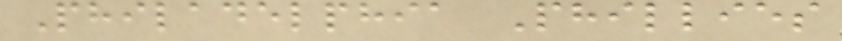Philadelphia Phillies
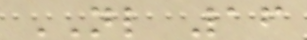NL 16
